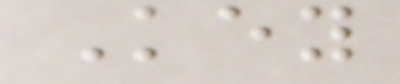Key
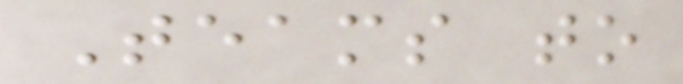Teams to
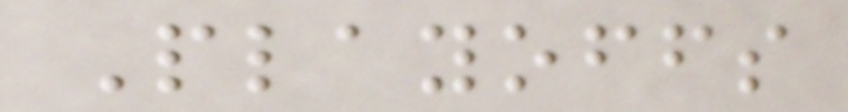Playoffs
